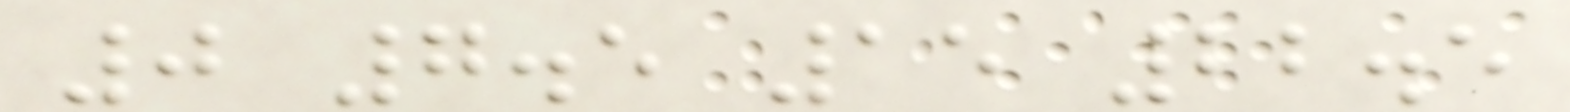0 7.5 15 22.5
